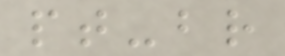pt-br
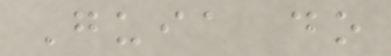Guia do
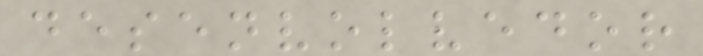desenvolvedor
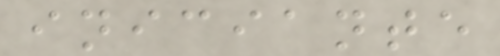iniciante
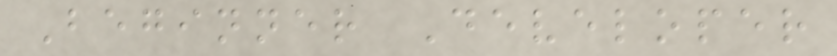Beginner Developer
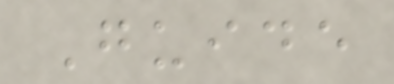Guide
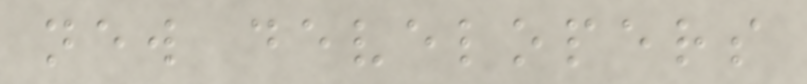new developers
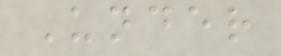Under
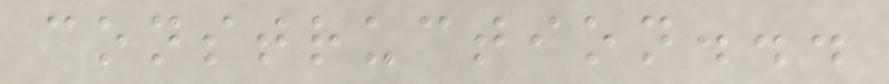construction...
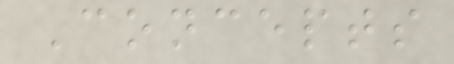Concepts
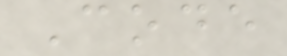Code
